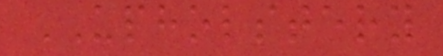UPHOLSTERY
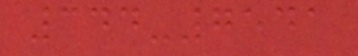344-7541
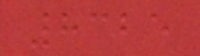8325
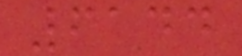6144
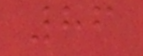86
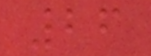26
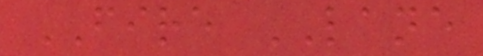FIRE LANE
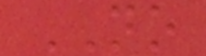NO
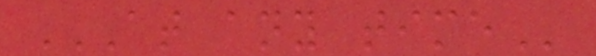AT ANY TIME
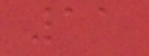11
